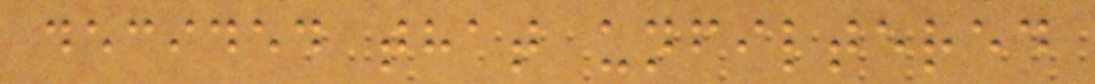decided that unfiltered
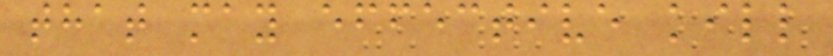that may effective kill
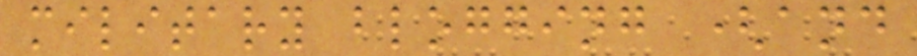military blogging (and
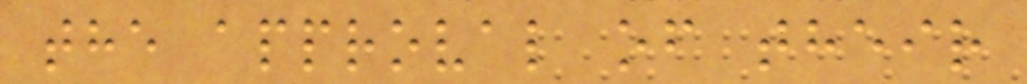the approval of their
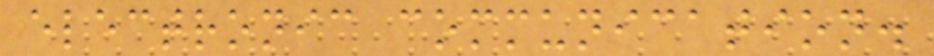electronic communication.
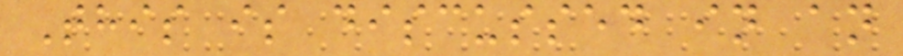This is discussed in an
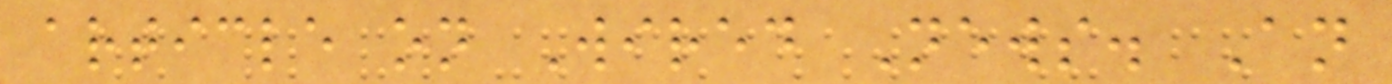article on Wired News. An
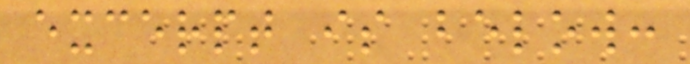excerpt is below:
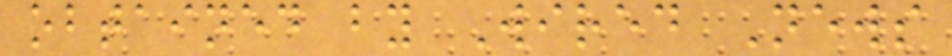obtained by Wired News
